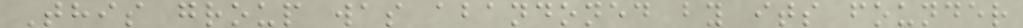This group was abandoned by its founder
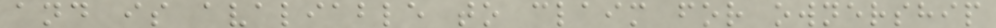and is avaliable to claim for ownership
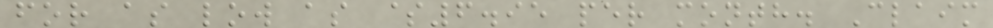for as low as $6.95 per month. Claim
